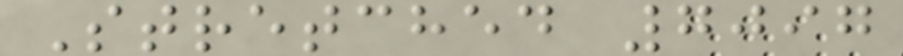Stretched 7097
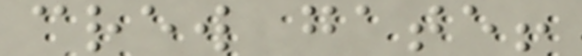crew gate!
